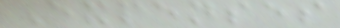Expenses
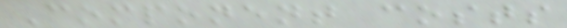Component costs
